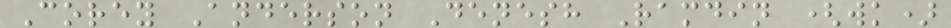Corey Anderson Denesh Ramdin (wk)
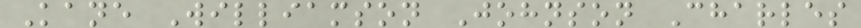Kane Williamson Johnson Charles
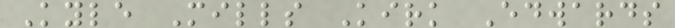Kyle Mills Kirk Edwards
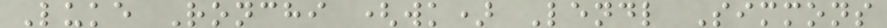Luke Ronchi (wk) Lendl Simmons
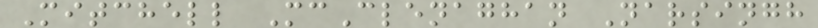Mitchell McClenaghan Narsingh
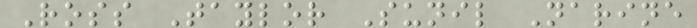Ross Taylor Sunil Narine
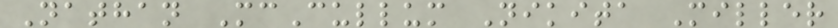Nathan McCullum Nikita Miller
